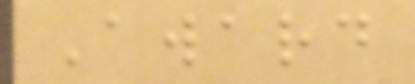Award
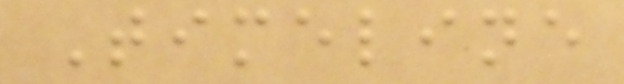Timeline
